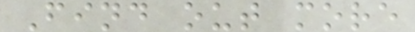Find out more
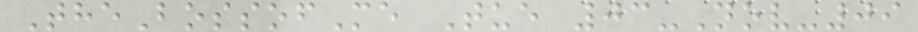TheBossofMe Tue 03-Nov-09
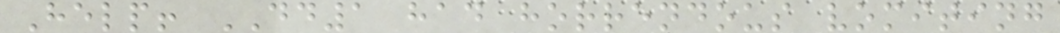Help! DD1 had horrendous vomiting
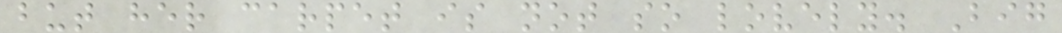but her carpet is not so lovely. Big
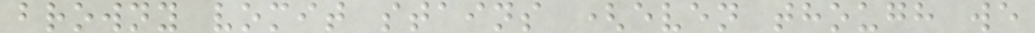browny vomit stains (even though we
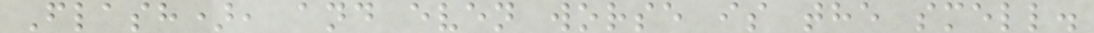Flash), and even worse is the smell.
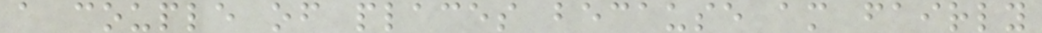a couple of places because am fairly
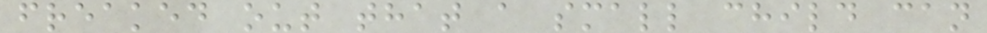freaked out that a small child can
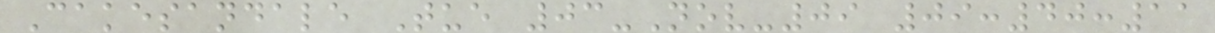Cakesandale Tue 03-Nov-09 09:40:11
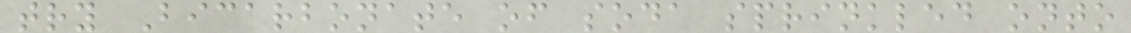try Bicarbonate of soda sprinkled onto
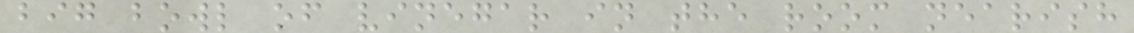big bowl of vinegar in the room nearish
